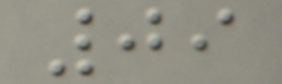09
